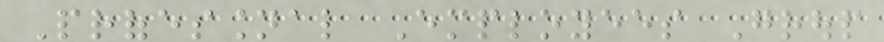Professional Employees Group
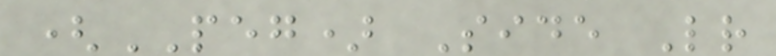(PEG) Side Letter
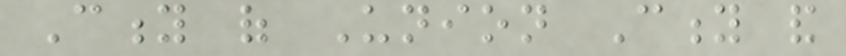City of Union City and
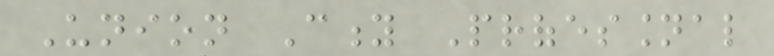Union City Professional
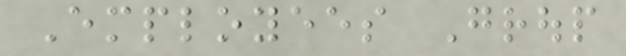Employees Group
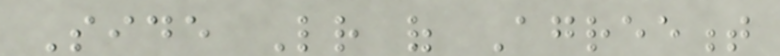Side Letter of Agreement
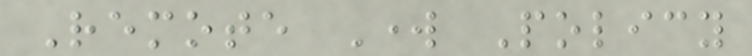Remote Work Policy
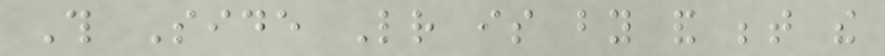This Side Letter is by and between the
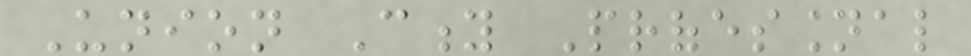Union City Professional
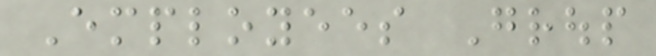Employees Group
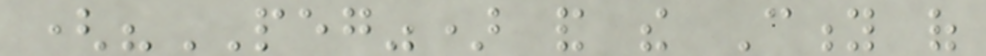("PEG") and the City of
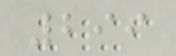299
